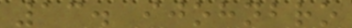13. ijohnbro
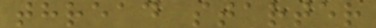thread starter
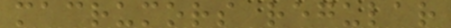macrumors regular
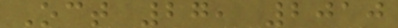Oct 27, 2010
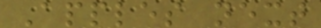Apples next
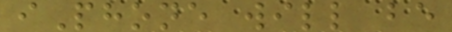iPhone will be
